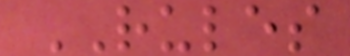RULES
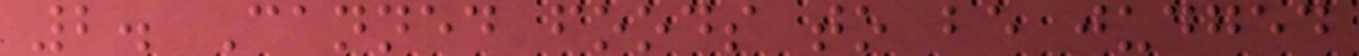2. Canned foods to be judged
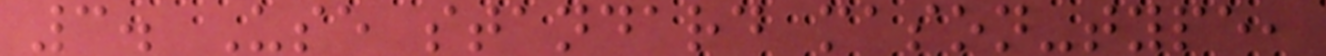3. Use standard mason-type,
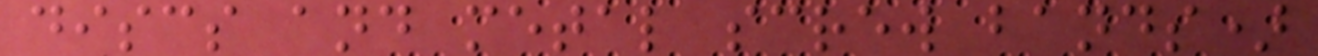discs and metal screw bands)
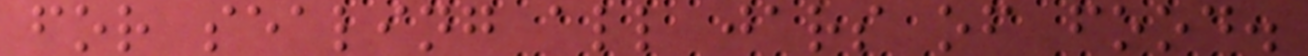for sealing all jars of food.
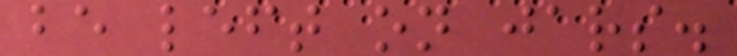be left on jars.
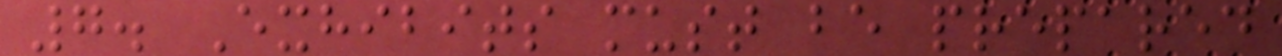7. Exhibits must be prepared
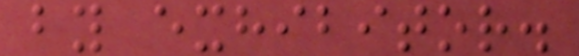by exhibitor.
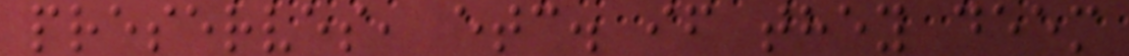preserves, etc. if they deem
